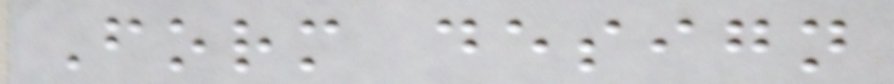Form design
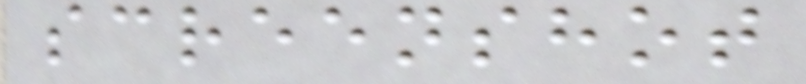screenshot
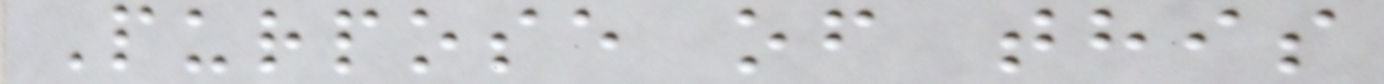Purpose of this
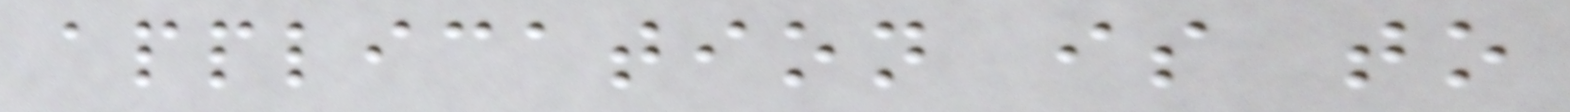application is to
